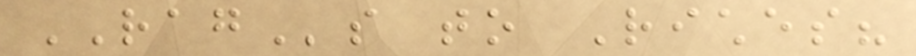RAGs to Riches?
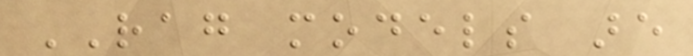RAG models are
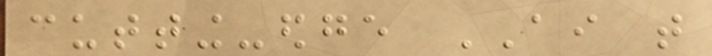cutting-edge AI that
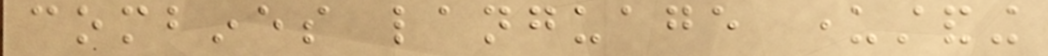combines language understanding
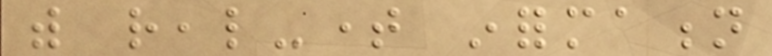with real-time information
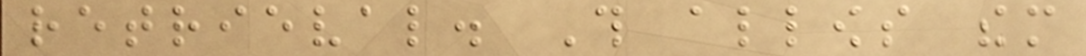retrieval. This allows them
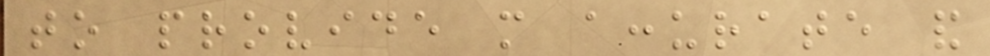to provide more accurate and
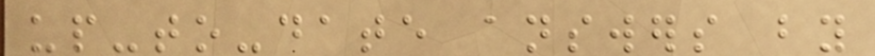up-to-date answers by
